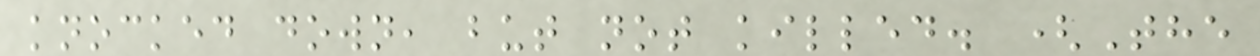knocked down, but not killed. (The
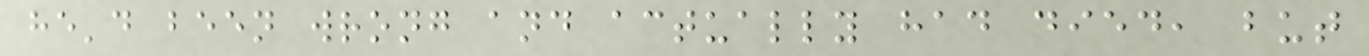he'd been wrong and actually had died, but
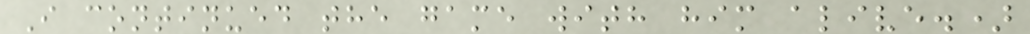I continued the game with him alive.)
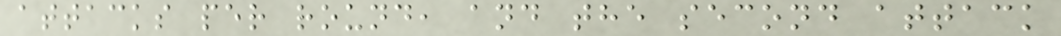attacks per round, and the second attack
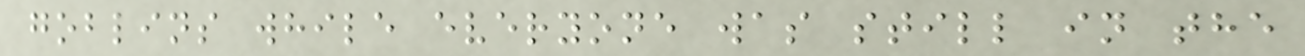goblins while everyone was still in the
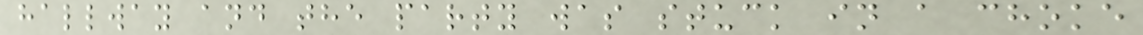hallway and the party was stuck in a choke
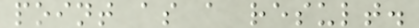point as a result.
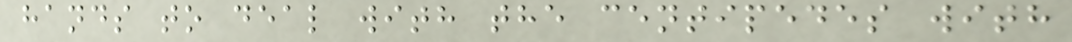hands to deal with the centipedes with
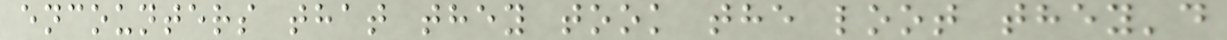encounters that they took the loot they'd
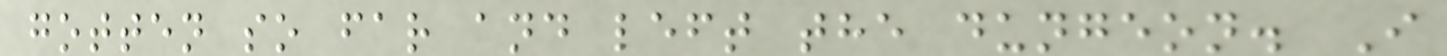gotten so far and left the dungeon. I
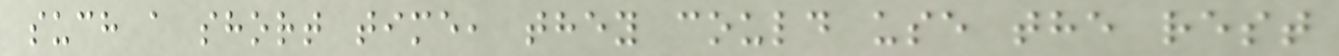such a short time, they could use the rest
